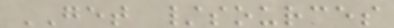GET /sources
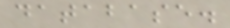database.
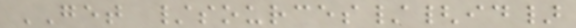GET /sources/{id}
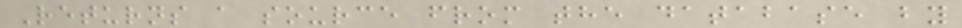Returns a source from the database by
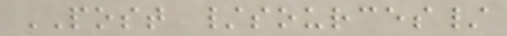POST /sources/
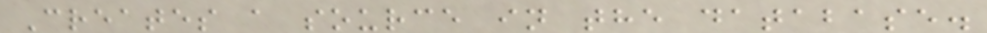Creates a source in the database.
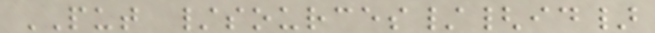PUT /sources/{id}
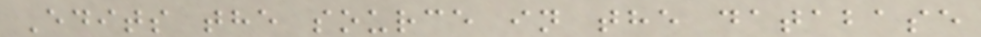Edits the source in the database
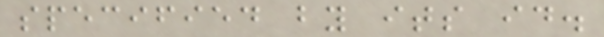specified by its id.
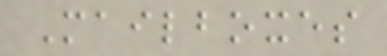Mailboxes
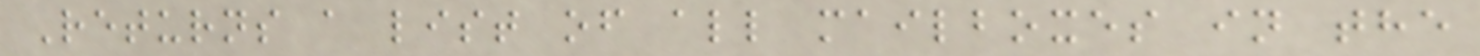Returns a list of all mailboxes in the
